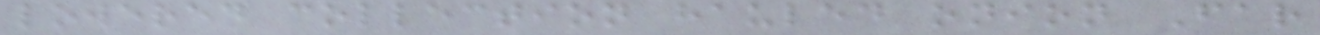lowered collection hauled onion Far
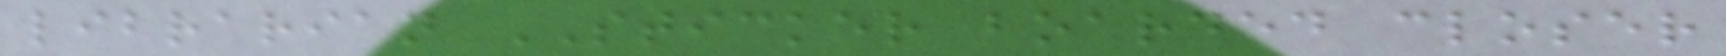librarian STICKER boarded closer
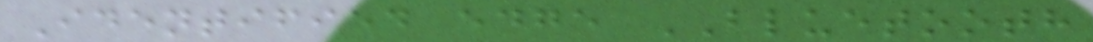Identified edge BLUETOOTH
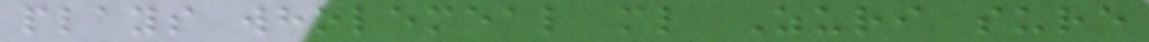plays wholemeal ml Zuri sure
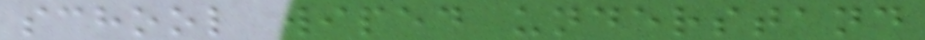school wiped understand
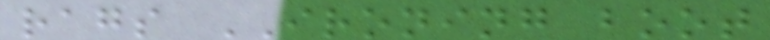rags IRONING boot
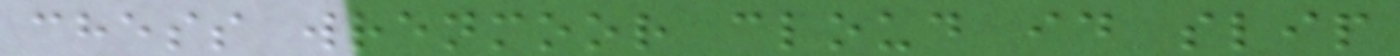chess wrenmoor cloud id slip
